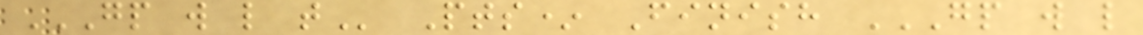GP W L T Pts* Finish GP W L
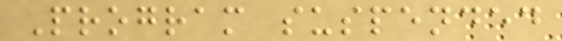Program suspended
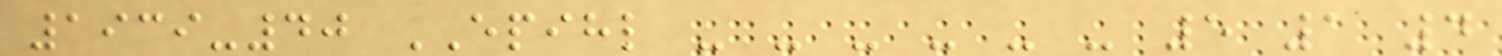1939-40 EPIHL - - - - - - 5 1 4
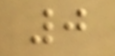0
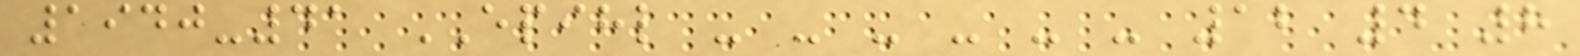1940-41 EPIHL - - - - - - 12 4 8
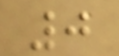0
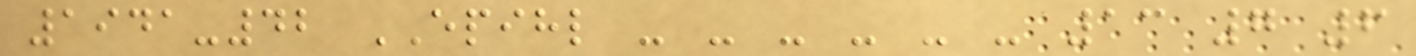1941-42 EPIHL - - - - - - 13 7 6
